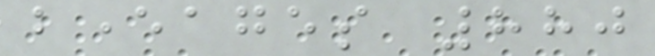beverages 880
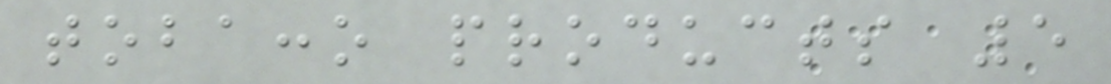tobacco products 5
